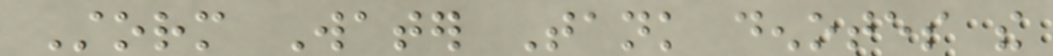Storm Water Tank denotes the
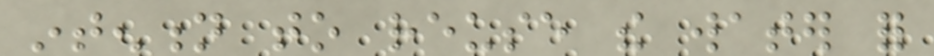intention to reuse the water for
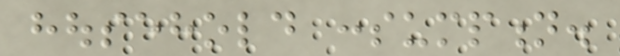household consumption.
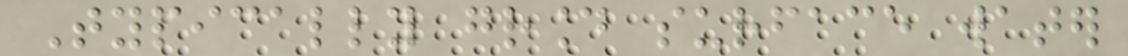Typically ground surface water
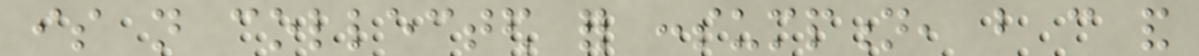is not collected for consumption, but can and
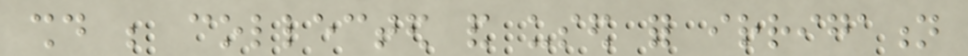should be collected and used for irrigation
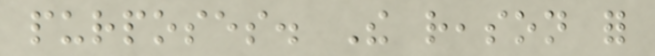purposes. The reason for
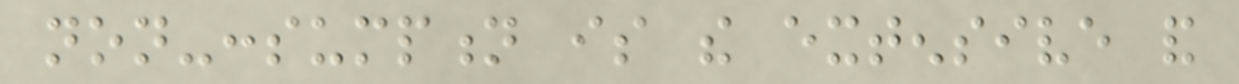non-consumption is the extensive and
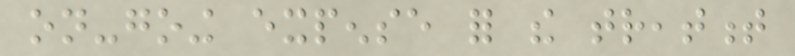on-going expense for the treatment
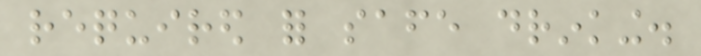required for safe drinking.
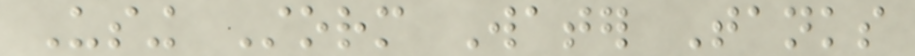Using Storm Water Tanks
